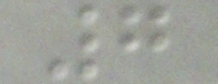7
